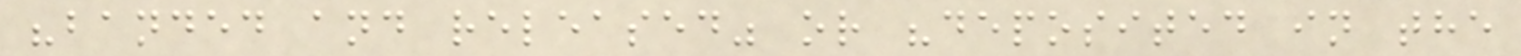"banded and released" or "deposited in the
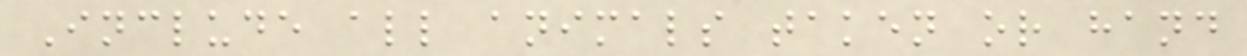Include all animals taken or hand
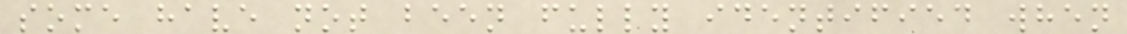some have not been fully identified when
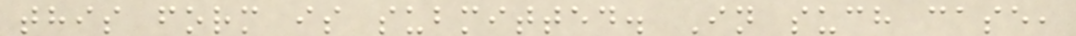this form is submitted. In such case,
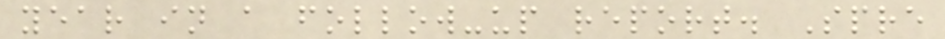year in a follow-up report. Spre
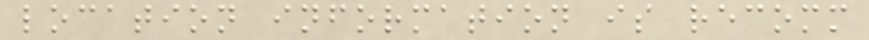location information is recomm
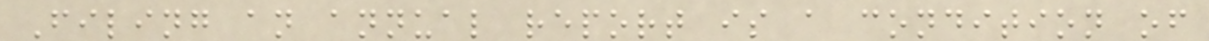Filing an annual report is a condition of
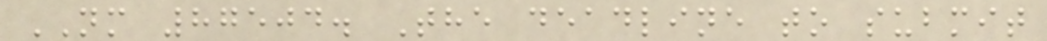NM 87504. The deadline to submit
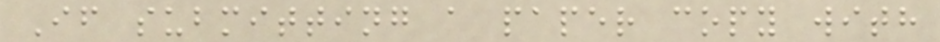If submitting a paper copy with
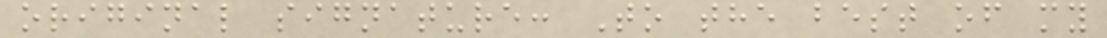original signature: To the best of my
